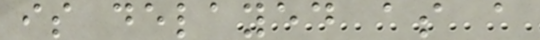is delayed as a
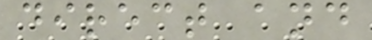direct and
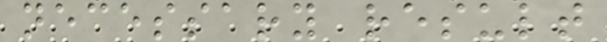necessary result
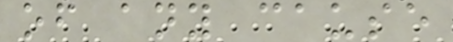of any cause
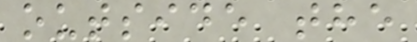outside the
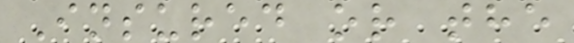Insured or the
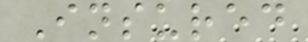Insured
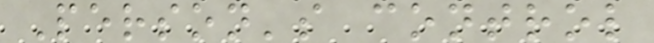Person's control
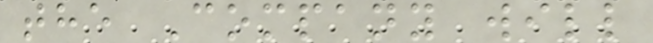the Company will
